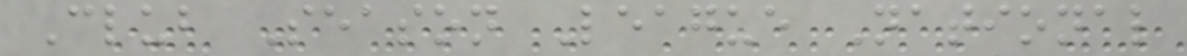Club Season League National
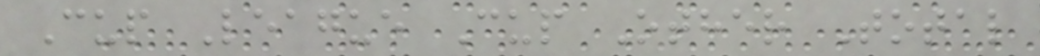Cup League Cup Other Total
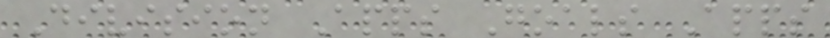Division Apps Goals Apps
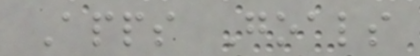Apps Goals
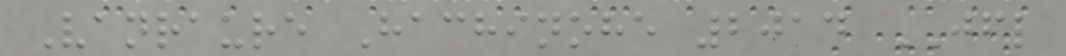Vanraure Hachinohe 2014 JFL
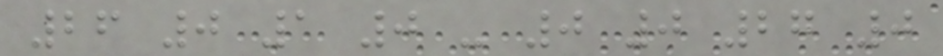26 0 1 0 - 0 0 27 0
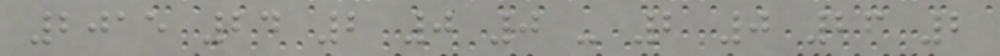2015 24 2 0 0 - 2 0 26 2
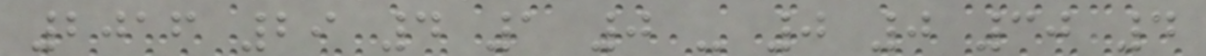2016 29 4 1 0 - 0 0 30 4
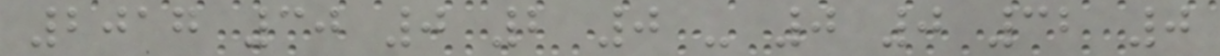2017 30 0 2 0 - 0 0 32 0
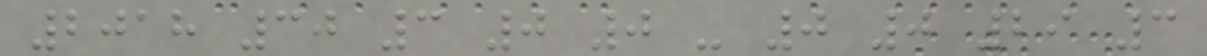2018 30 3 0 0 - 0 0 29 3
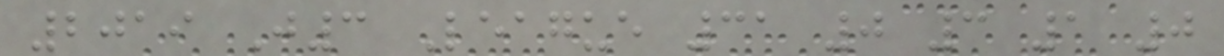2019 J3 League 31 0 3 1 0
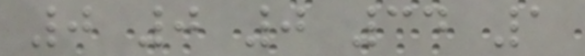0 0 0 34 1
